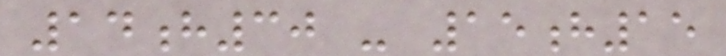14h30 - 15h15
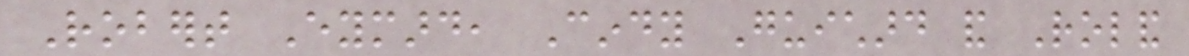Robert Eymard, Cindy Guichard and Roland
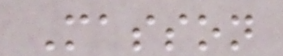Masson
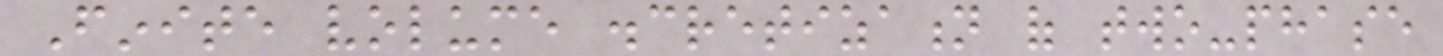Finite volume discretization of two-phase
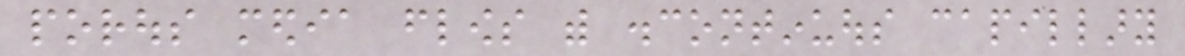porous media flows with discontinuous capillary
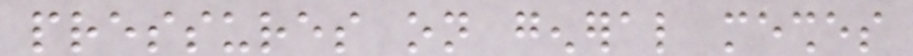pressures on general meshes
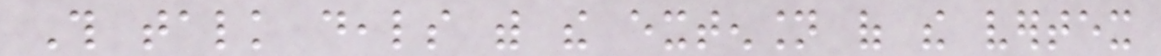This talk deals with the extension of the vertex
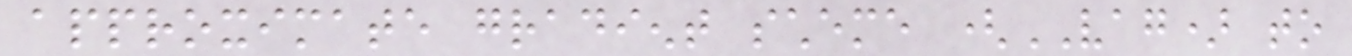approximate gradient scheme (VAG) to
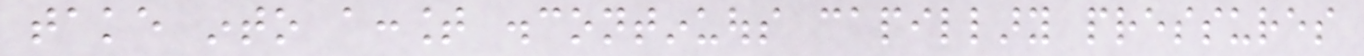take into account discontinuous capillary pressures
